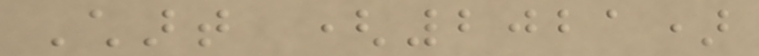Chart (2021)
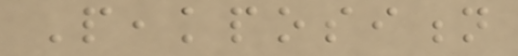Peakposition
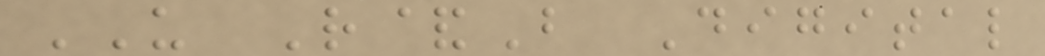US R&B Digital
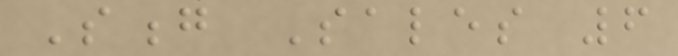Song Sales 6
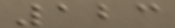123
